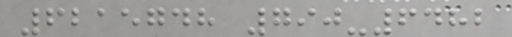6215748 790-6482
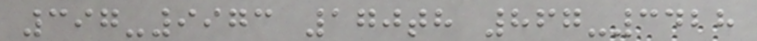397-9973 170th 867-3428
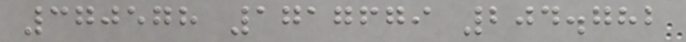370578 1717679 204.782
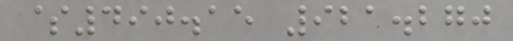$490.15 921.270
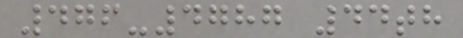476-4787 44th
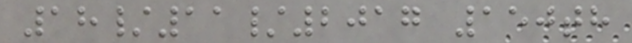18/11/2017 150th
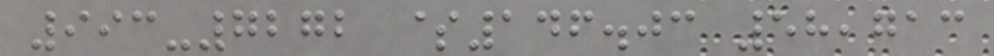993-7272 $146.03 58,713
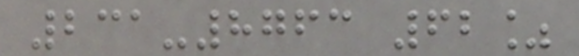231-8763 62%
